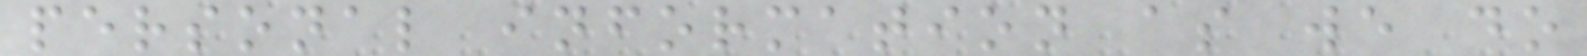personal information as we do
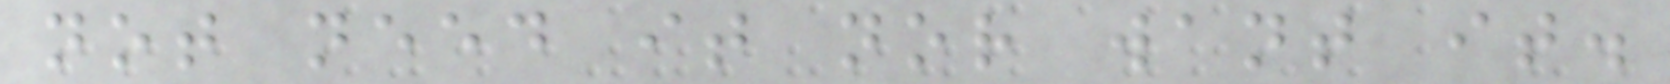not need it nor want it.
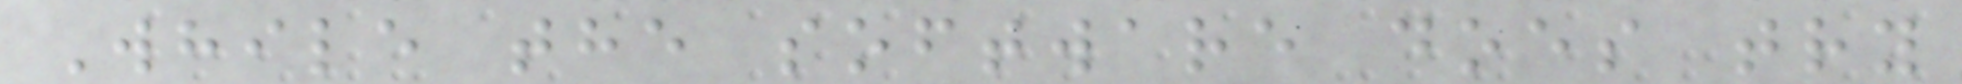While the software does try
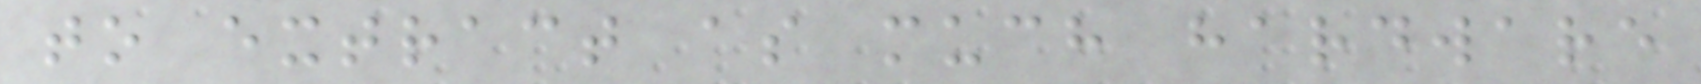to extract as much hardware
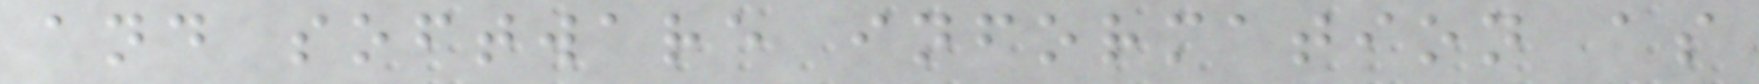and software information as
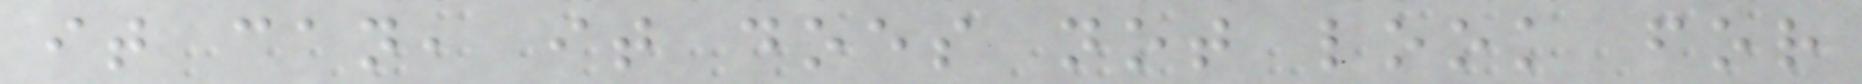it can, it does not look for
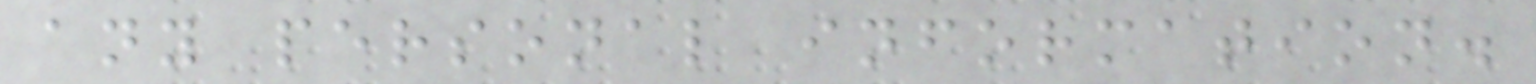any personal information.
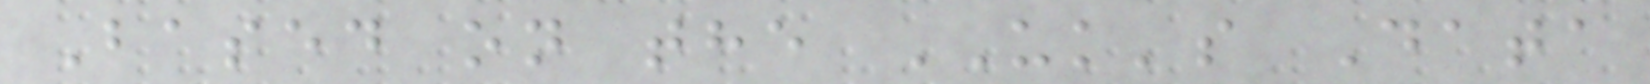Based on the UK's Data
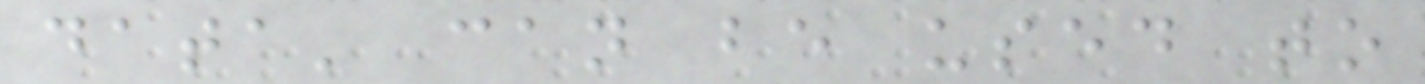data' can be used to
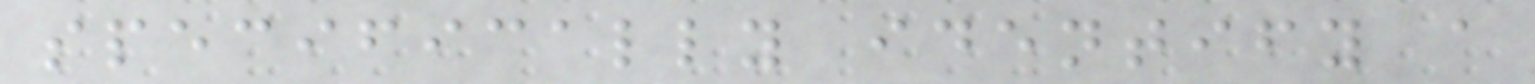specifically identify a
